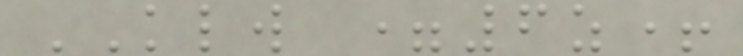KLW =6z+
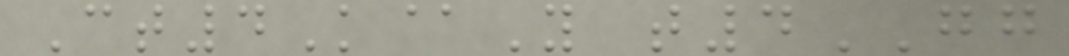Ct4K@Y t4GG
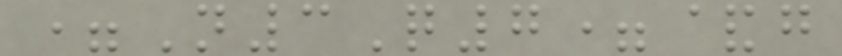=N3Q7=&g
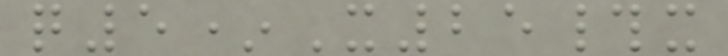q5*X25#x
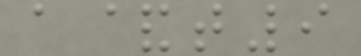a&t9
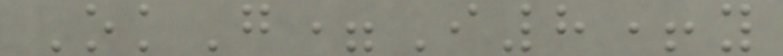OkG=I8+y
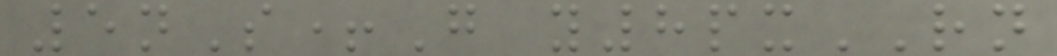5nS+G y8pxRN
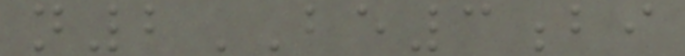n2BE3bi
